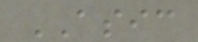ASIC
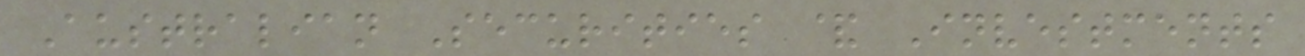Australian Securities & Investments
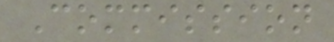Commission
